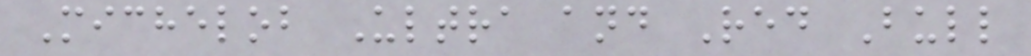Michelob Ultra and Red Bull
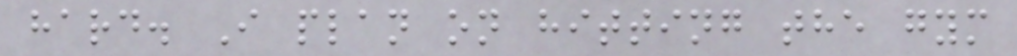hard. I plan on hitting the gym
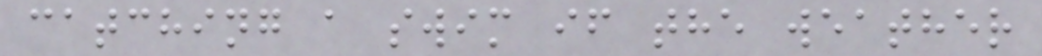catching a swim if the weather
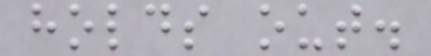holds out.
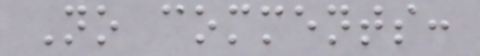No comments:
